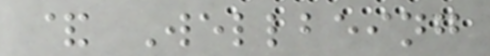& Wellbeing
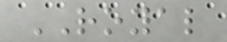ROYAL
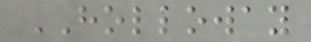HOLLOWAY
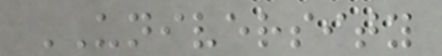UNIVERSITY
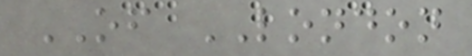OF LONDON
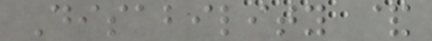Disability &
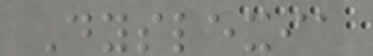Dyslexia
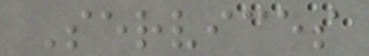Services
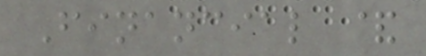Financial &
